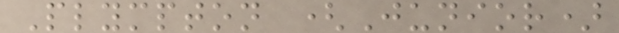Plympton (Junior)
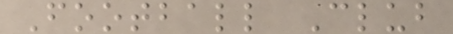Football Club
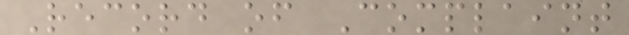Record of Complaint
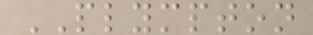PLYMPTON
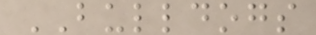BULLDOGS
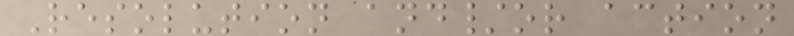Resolution and/or action
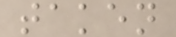taken
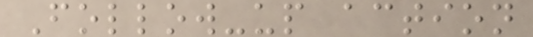Follow-up action
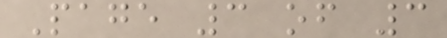Page 3 of 3
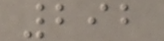292
